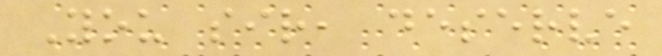You sir, deserve
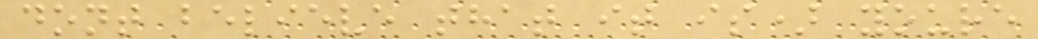dont believe that it is) youre
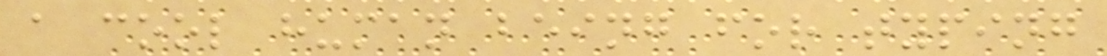a cool human being for typing
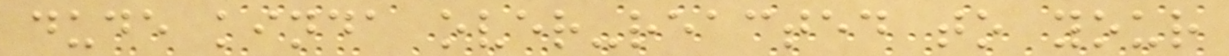dude kinda over-reacted to your
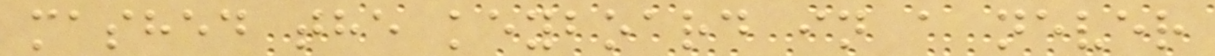mashed the keyboard in a never
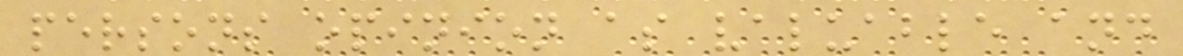persons opinion as valuable and
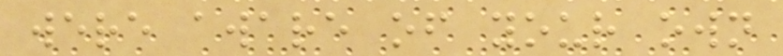were aware of your own
